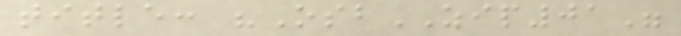title: "OsbZIP01"
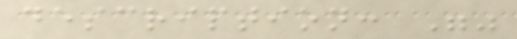description: ""
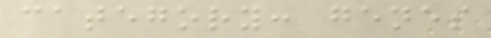category: genes
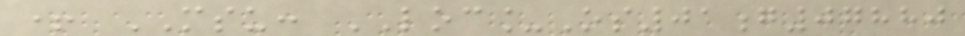+ MSU: LOC_Os01g07880
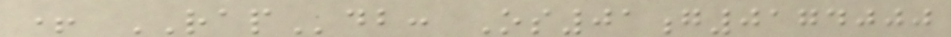+ RAPdb: Os01g0174000
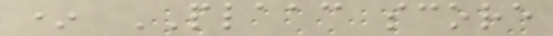* PLAAC score
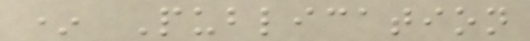* Publication
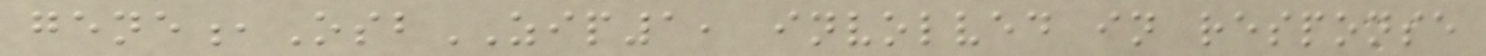gene,OsbZIP1, involved in response
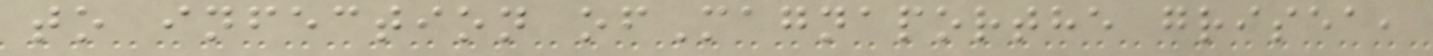to infection ofMagnaporthe grisea,
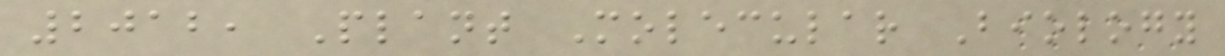2012, Plant Molecular Biology
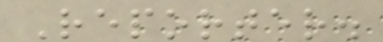Reporter.
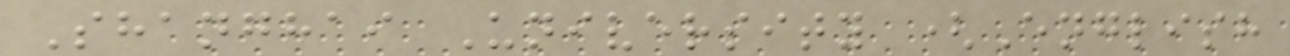Shanghai University (English
